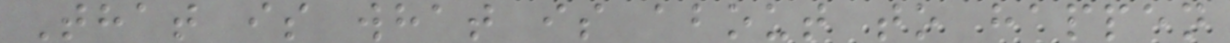That is what is about to happen
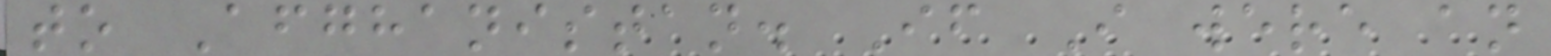to Afghanistan. If I were an
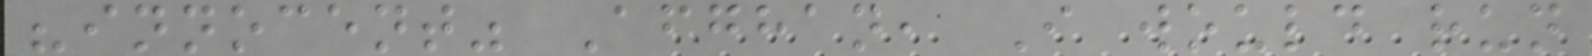"innocent" Afghan, I would run
